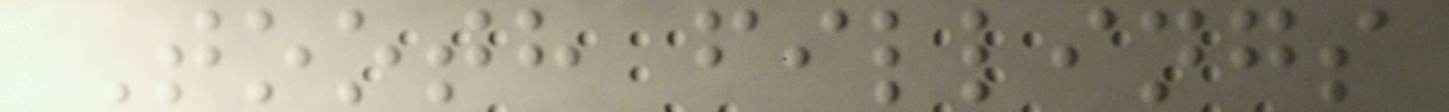Tooth fillings
